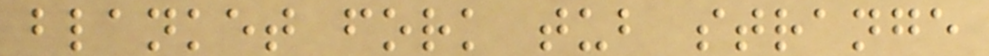blanket fork tub strange
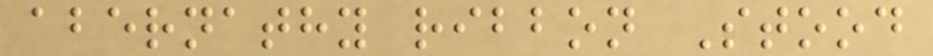abernathy ribbon Stood
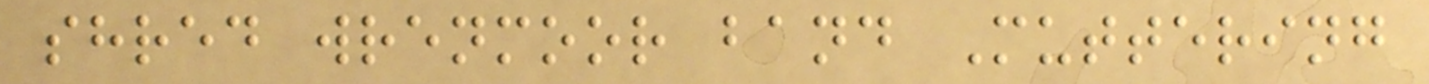shred wrenmoor band Muttering
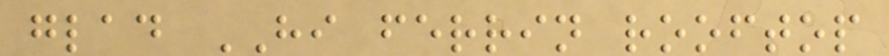glad HI ferrin rooftop
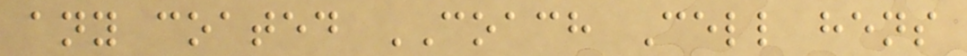any coated COACH Cell hens
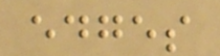edges
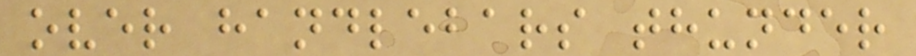over handlebars thunder
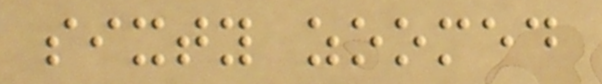sixty zoomed
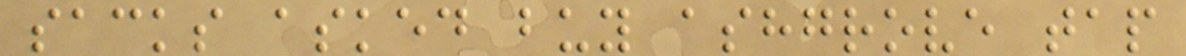sacks asked buy ashgrove tap
